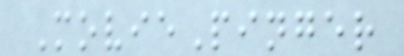MoviePinger
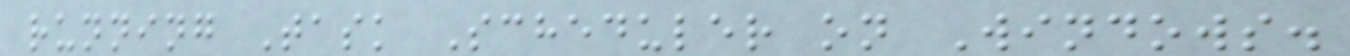running Task Scheduler on Windows.
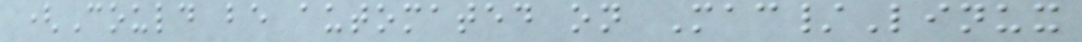(Could be automated on Mac/Linux
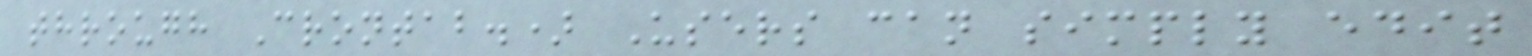through Crontab.) Users can simply edit
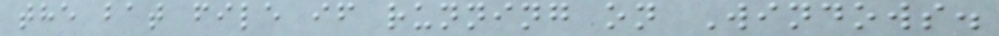the bat file if running on Windows.
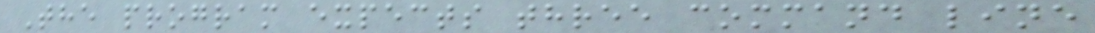The program expects three command line
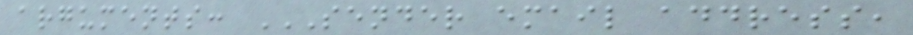arguments: SENDER EMAIL ADDRESS,
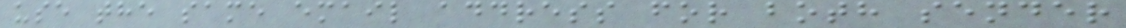use the same email address for both sender
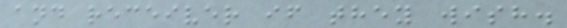and receiver if they wish.
